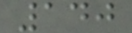140
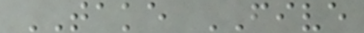TAKE FIVE
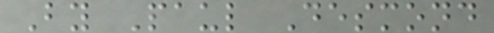By Paul Desmond
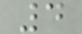4
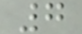7
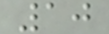10
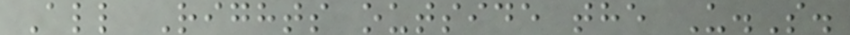All Rights outside the U.S.
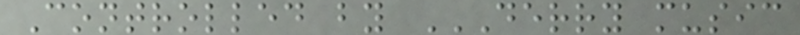Controlled by DERRY MUSIC
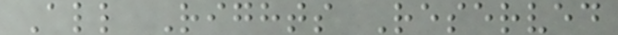All Rights Reserved
